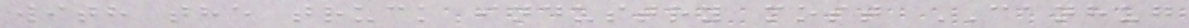with the truck industry most CANHUG
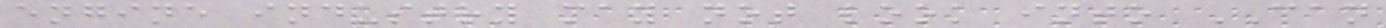engine industry may not look into CAN
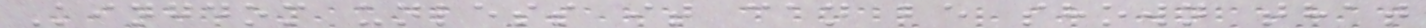Kingdom unless it can be shown that
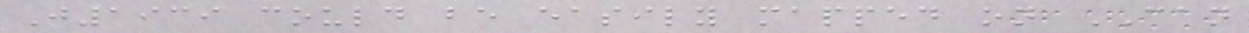J1939 could be easily mapped on CAN
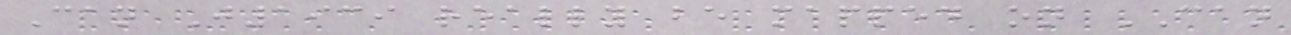Can J1939 really be mapped on CAN
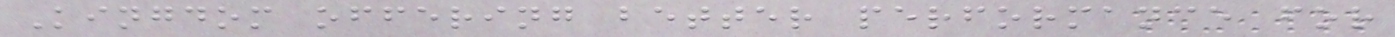Kingdom offering better performance for
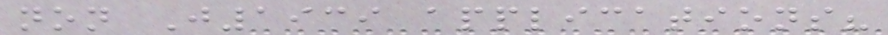non J1939 applications?
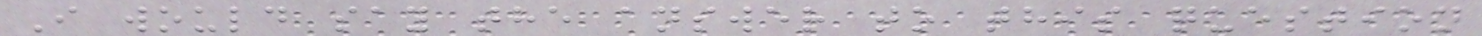I would say the answer to this question
